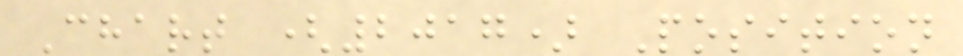Chart (2017) Position
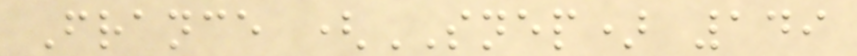France (SNEP) 149
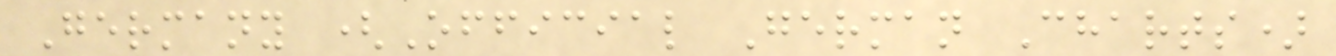Germany (Official German Charts)
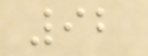92
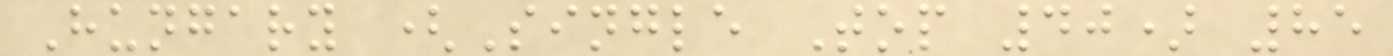Hungary (Single Top 40) 85
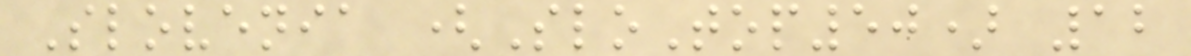Slovenia (SloTop50) 12
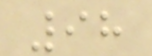98
